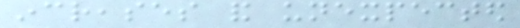increases and unexpected
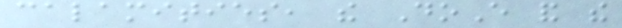calamities, the DoE and the
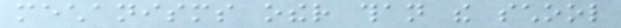mechanisms other than the school
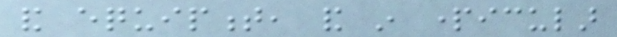and equipment, and in particular
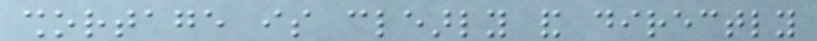shortage is clearly and directly
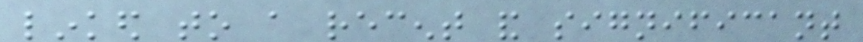linked to a recent and significant
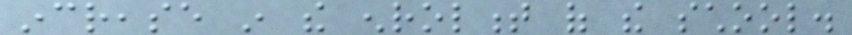increase in the enrolment of the school.
